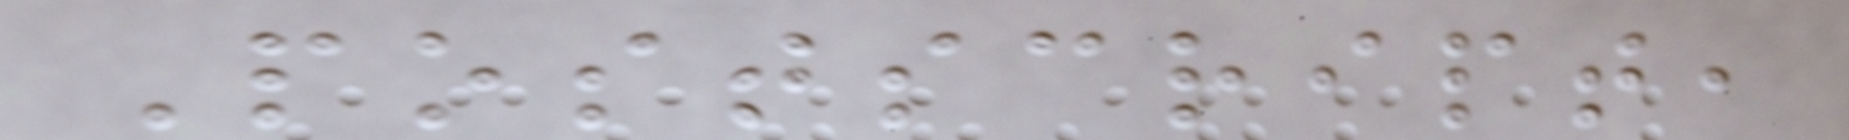Postscript,
